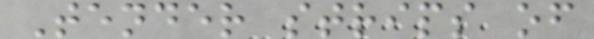Tender strips of
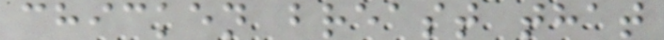chicken breast that
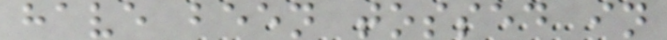have been tossed in
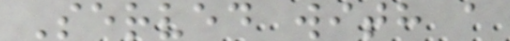Served with a
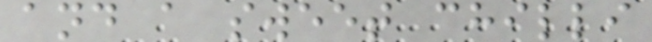and a sweet chilli
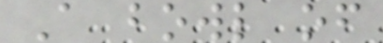A bowl of
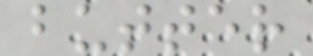butter
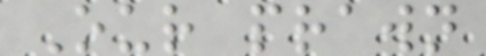Our prawn
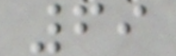69
